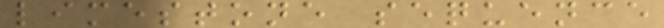limestone sequence
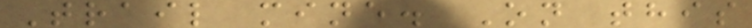Trail mine. On this
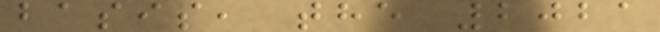basis, the 2021
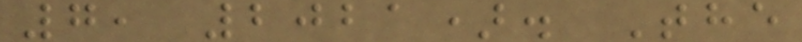7, 2021). The
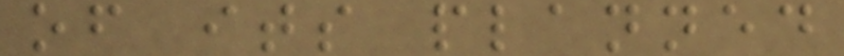of its planned
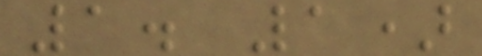1. 1)
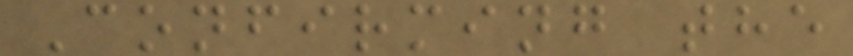Confirming the
